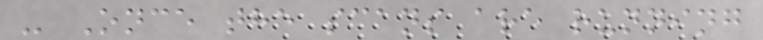- Once the scans are running
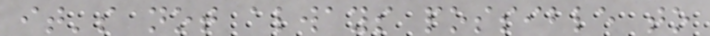it's not always possible to
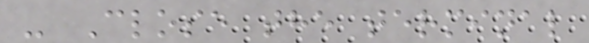- Close the terminal
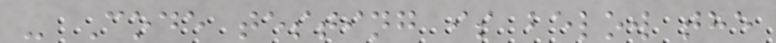- Code testing is below the
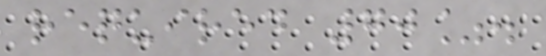required 70%.
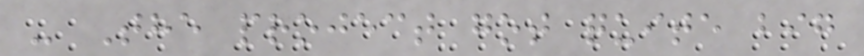- The project got quite big
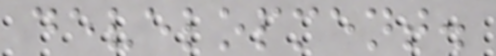development.
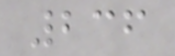236
